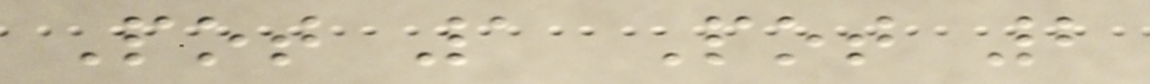Pot 1 Pot 2
